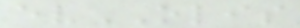evOLIS
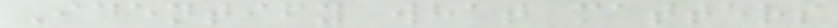Identify what matters
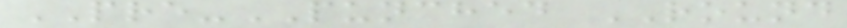PRE-PUNCHED ROUND
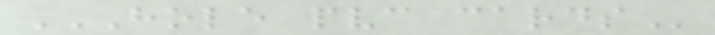HOLE PVC CARDS
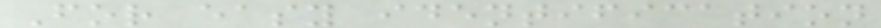For easy identification
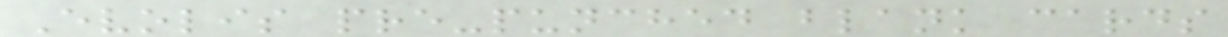Evolis pre-punched blank cards
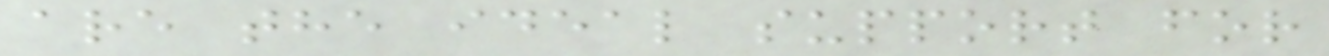are the ideal support for
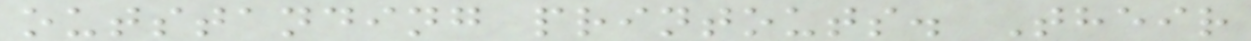outstanding printouts. Their
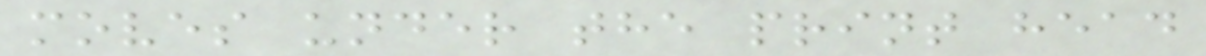moves under the print head
